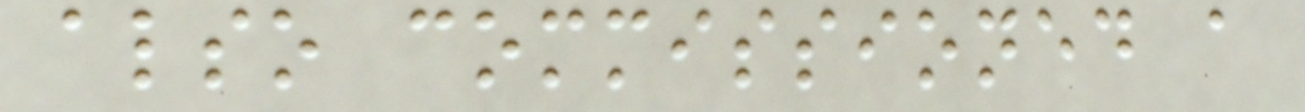also commissioned a
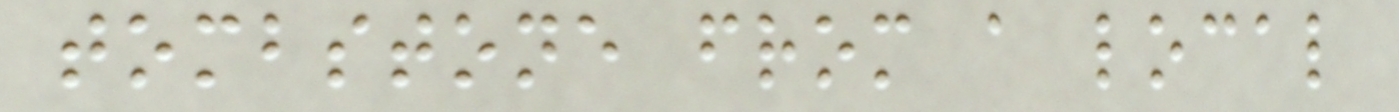tombstone from a local
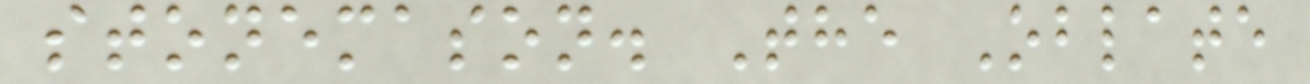stonemason. The Oblate
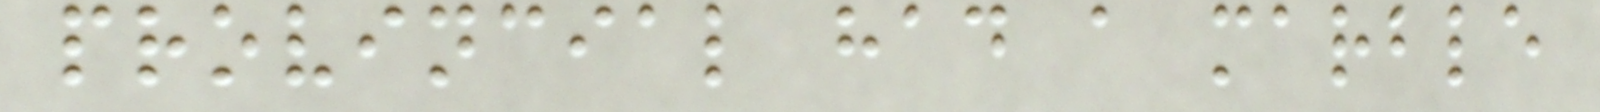provincial had a marble
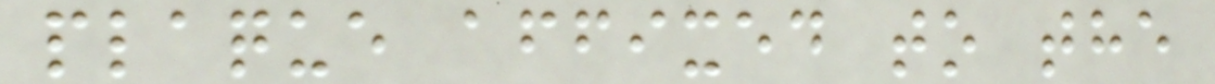plaque affixed to the
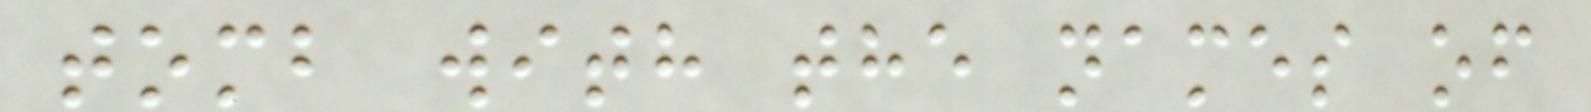tomb with the names of
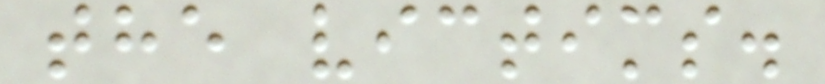the victims.
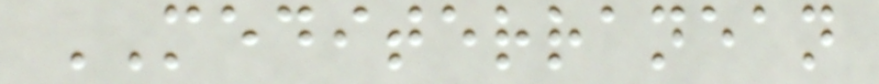MEDITERRANEAN
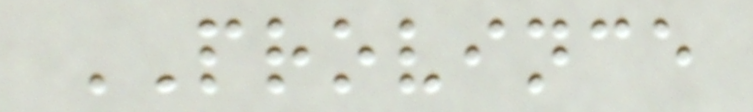PROVINCE
